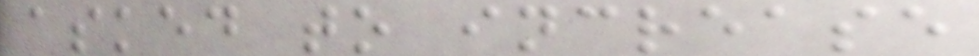asked to increase
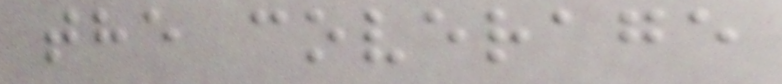the coverage
